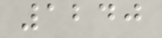1240
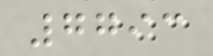7793
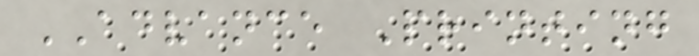ADVANCE Printing
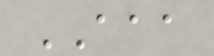AAA
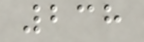238
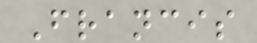Francis
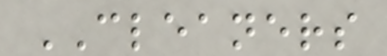CLEANERS
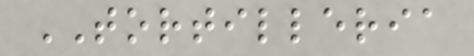TORTILLERIA
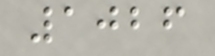1026
